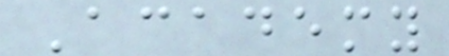Academy
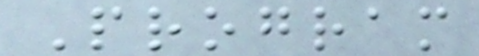Program
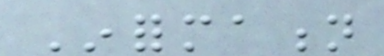Information
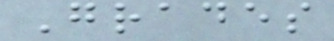Grades
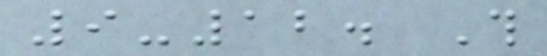9-12. This
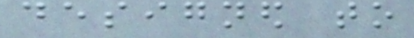designed to
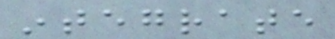integrate
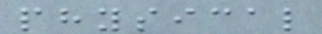physical
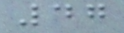47
